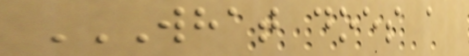WHAT DOES A
